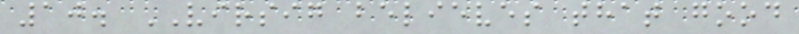10. VIRSIG believes that good
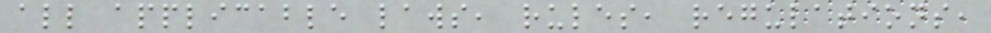all applicable laws, rules, regulations,
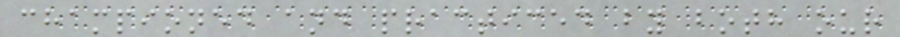championed and practiced by both our
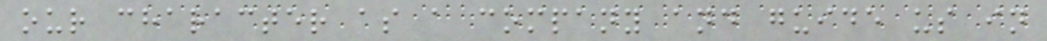our character as a company and guide us in
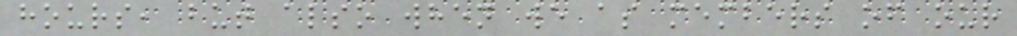hours, but also when we as members of our
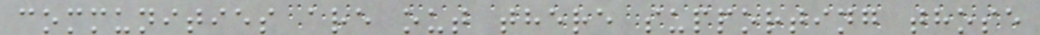communities are out there supporting those
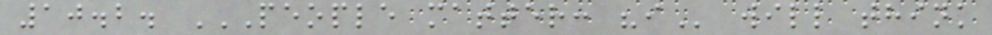10.2. PEOPLE MATTER: "I will think
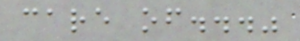care of..."
